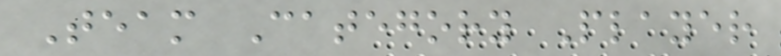Team Category Player
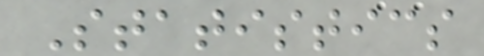Statistics
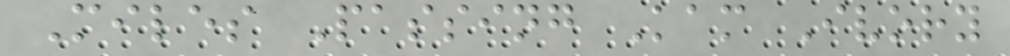Miles Passing Kam Ivory
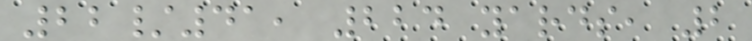22/41, 224 yards, 2
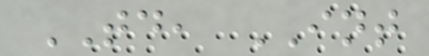TD, INT
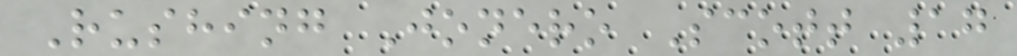Rushing Jonero Scott 17
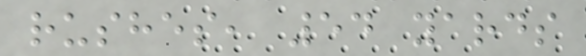rushes, 54 yards
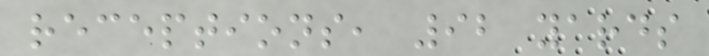receptions, 92 yards
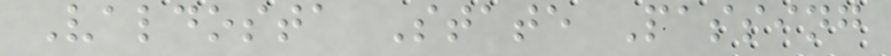Valdosta State Passing
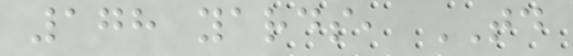178 yards, TD
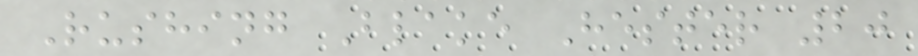Rushing Blake Hester 20
